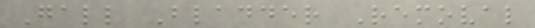Gall Bladder Removal
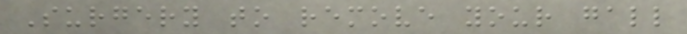Surgery to remove your gall
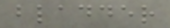bladder
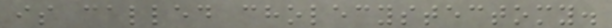is called cholecystectomy.
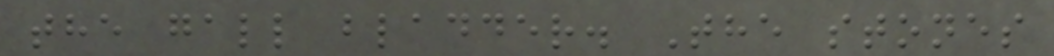the gall bladder. The stones
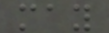may
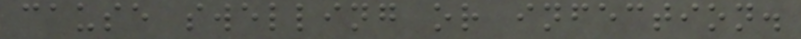cause swelling or infection.
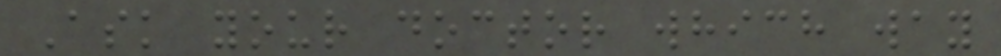Ask your doctor which way
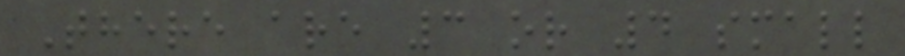There are 3 or 4 small
